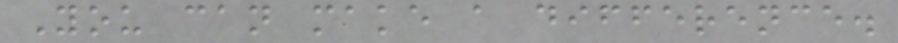You can make a difference.
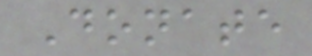Donate
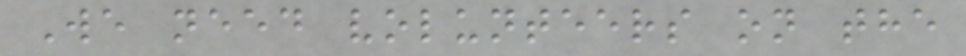We need volunteers on the
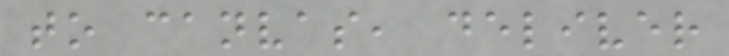to canvas, deliver
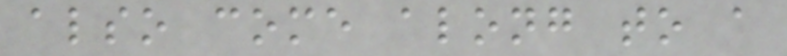also come along to a
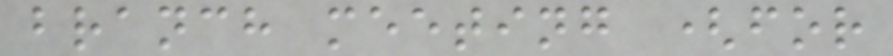branch meeting (for
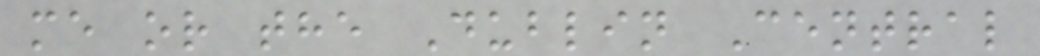me or the Dublin Central
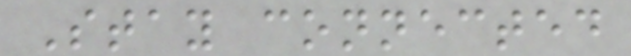Stay connected
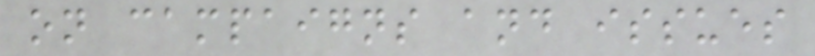on campaigns and issues
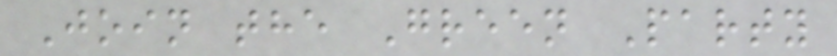Join the Green Party
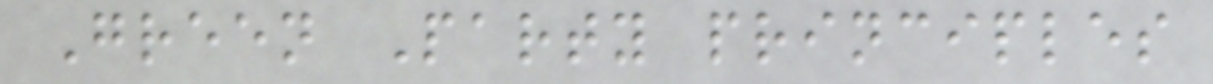Green Party principles
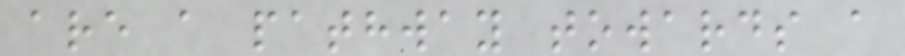are a pathway towards a
